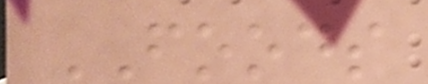FOODS
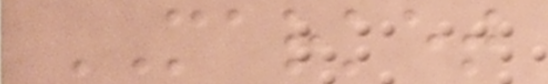MARKET
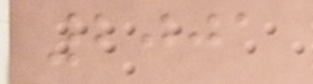2001
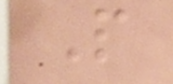P
